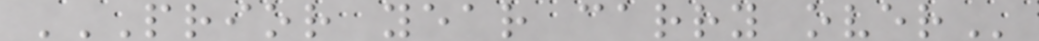PRIOR YEAR CARRY OVER
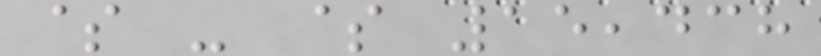$ - $ 15,438
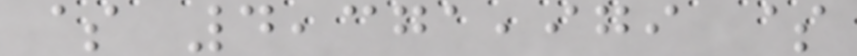$ 4,371,979 $
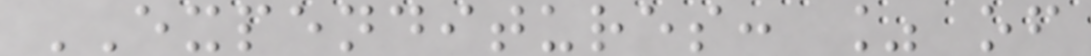EXPENDITURES: % of
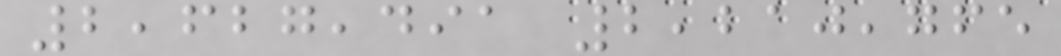2,627,491 2,210,765
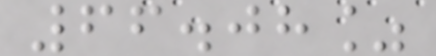66.08%
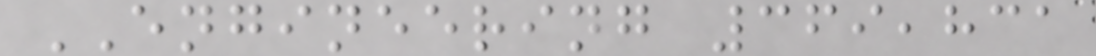ENGINEERING 369,831
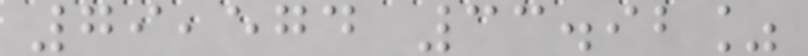79,574 33.92%
